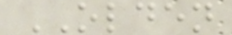OLDEN
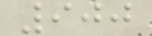900
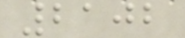2102
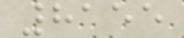8155
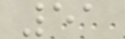51
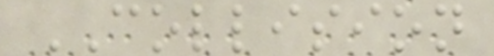COLLISION
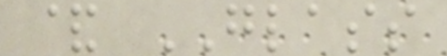& GLASS
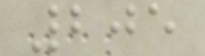205
